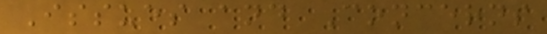Issues and Concerns
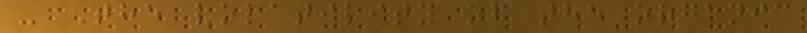- The volatility of the organic
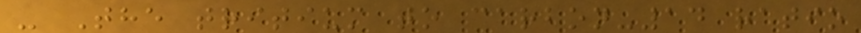- The tritium to carbon-14 ratio
